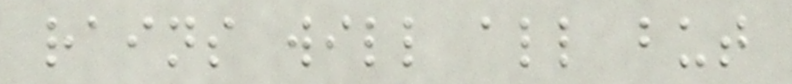rains will all but
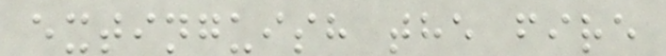extinguish the fire
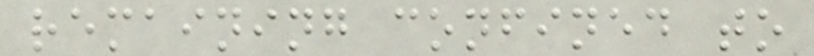remaining confined to
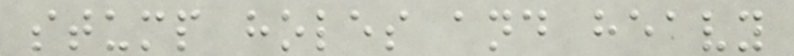stump holes and heavy
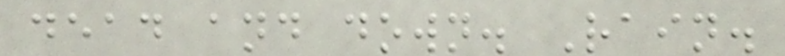dead and down. Rain.
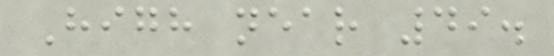High near 49.
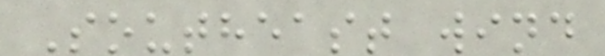Southeast wind
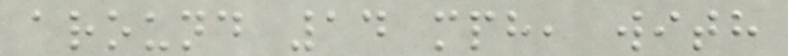around 14 mph, with
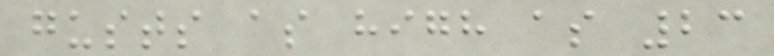gusts as high as 23
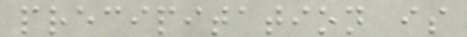precipitation is
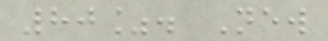80%. New
